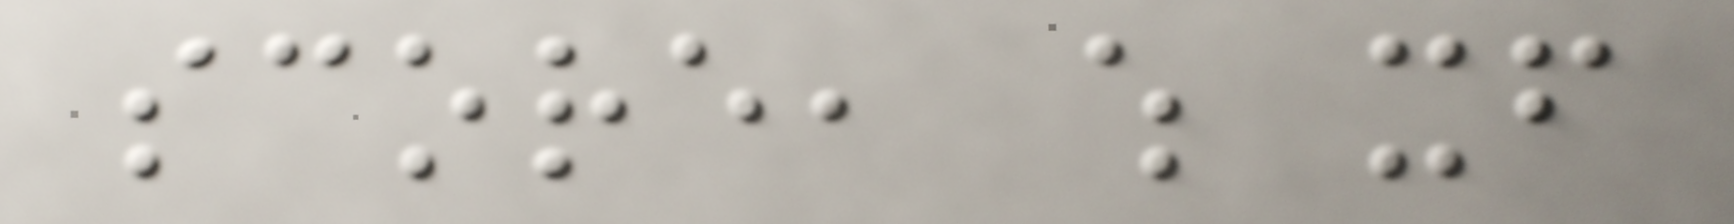score, which itself
